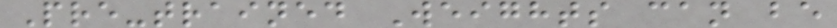Pre-trained Weights can be
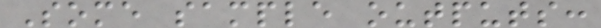Some sample outputs:
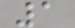1
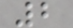2
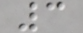3
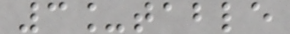3_table
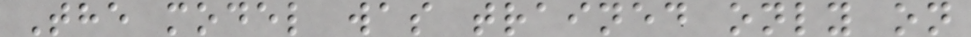The model was trained only on
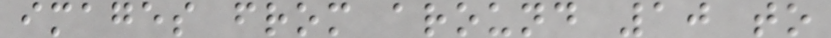images from around 10 to
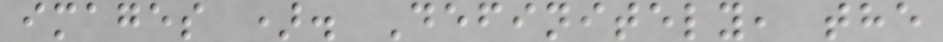images ). Definitely, the
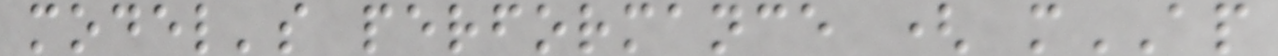model's performance ( mAP
